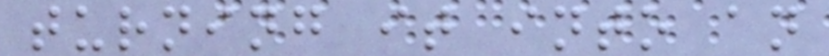turning it into an
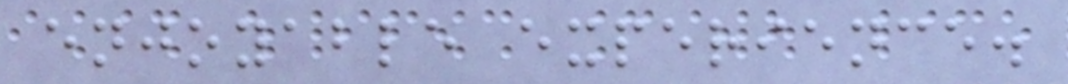enjoyable experience.
